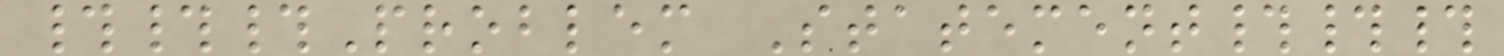###Problem Statement###
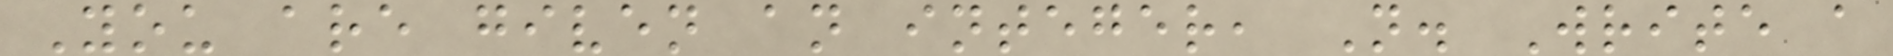You are given an integer, N. Write a
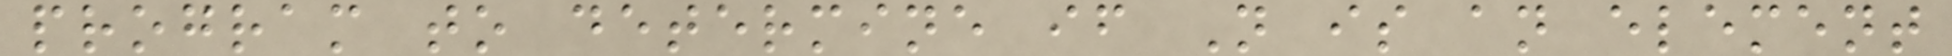program to determine if N is an element
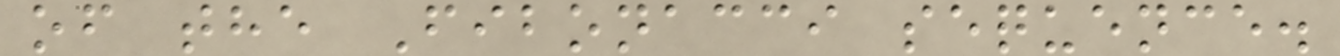of the Fibonacci sequence.
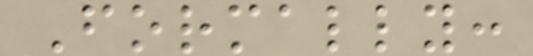Formally:
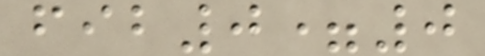fib0=0
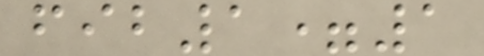fib1=1
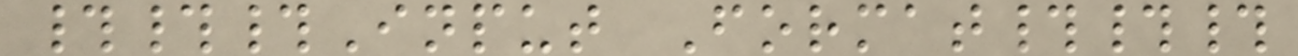###Input Format###
